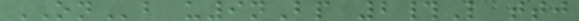ONb u9nBp 2#L ttj
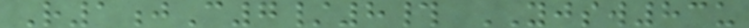R1jC7/8# YJSW83u
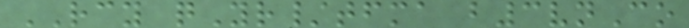RCY qYr/tfma b3vnCo
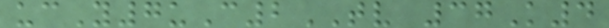ucY7uC2TV 37K4
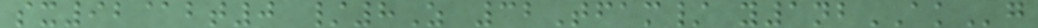sx92@bt0 /8Z 32Tfam/ y1nbAKg
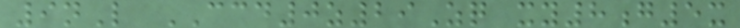9nL CCD0z29Zq xy8g5x
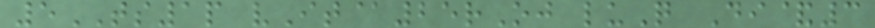5TS1p vIt@25rOj luQ Di&3
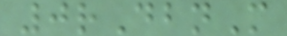0rDbnM
